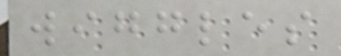wiggles
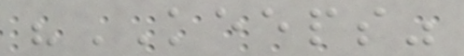"KEEPS"
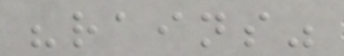"rains"
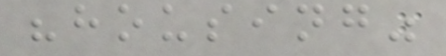"housing"
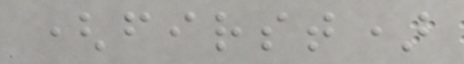(first)
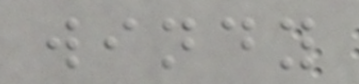windy
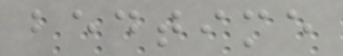bedtime
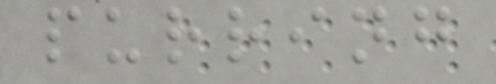purring
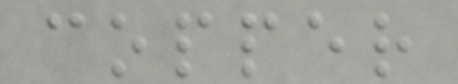copper
